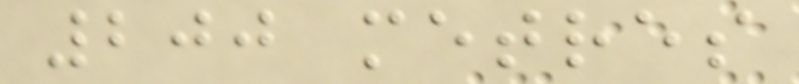200 metres
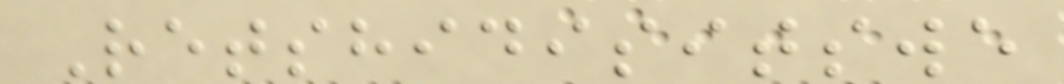Retshidisitswe
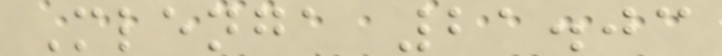Mlenga 21.03
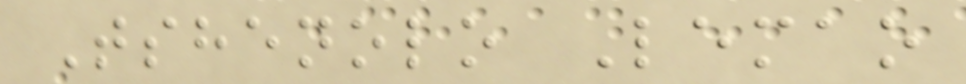Tshenolo Lemao
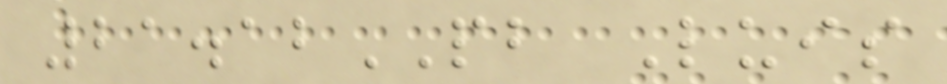21.12PB Luis
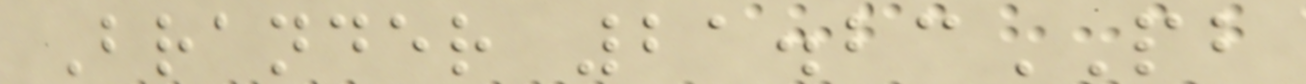Brander 21.23PB
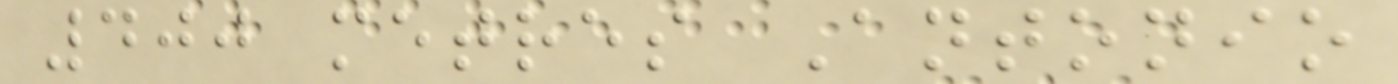400 metres Antonio
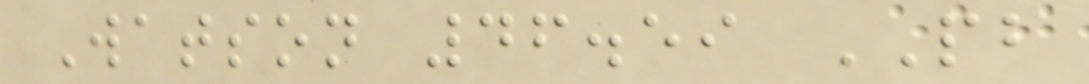Watson 46.59 PB
